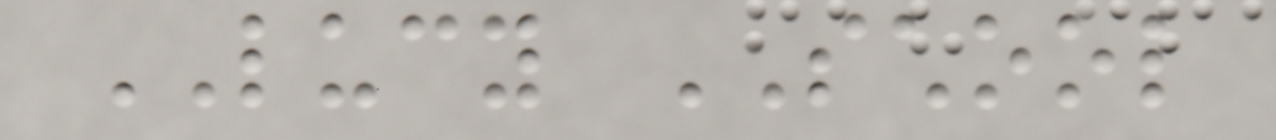LUCY SCHOOL
